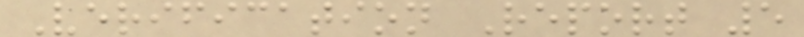Verification Report 5
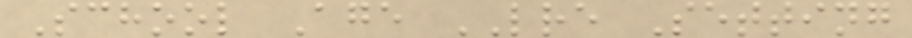School Age LRE Setting
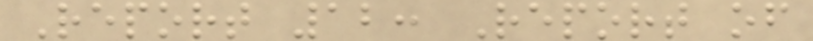Report 12: Report of
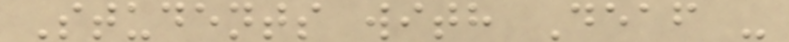Students with Deaf -
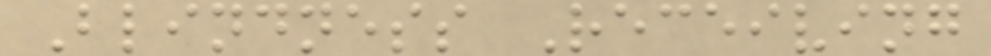Blindness Receiving
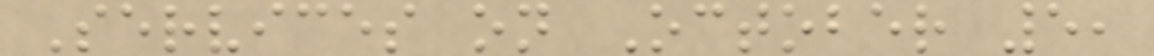Services on October 5,
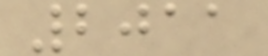2011
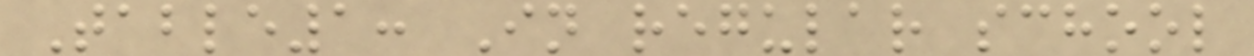Table1: In regular school
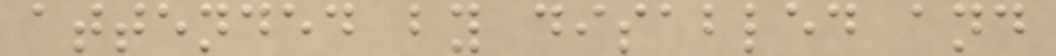attended by disabled and
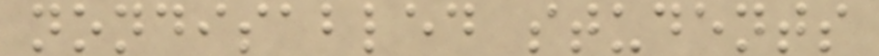nondisabled students
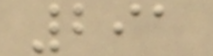291
